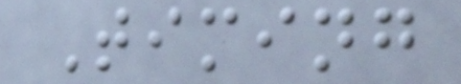Timing
